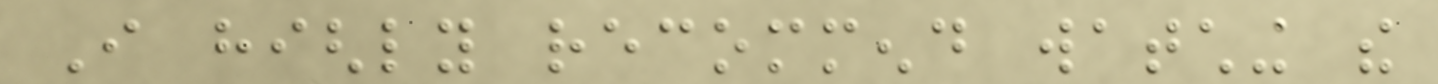I highly recommend watching the
